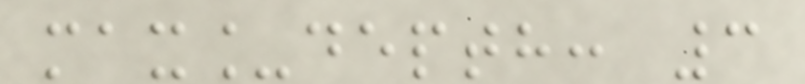max_depth: 3
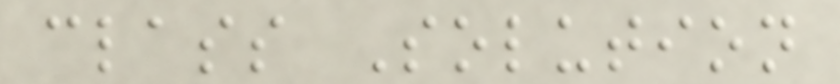class Solution
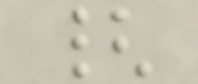{
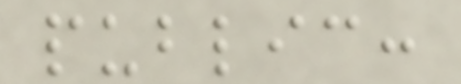public:
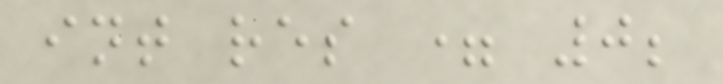int res = 0;
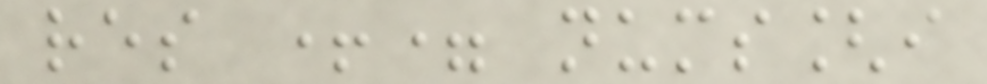res += nums[i
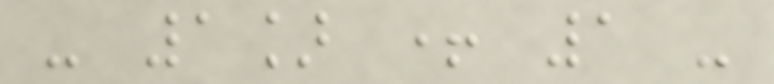- 1] + 1 -
